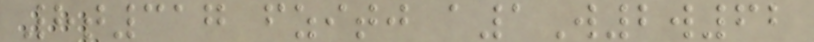8t317 fzitj a1W2w62
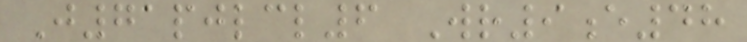J71pjlcl6 Wr9e48
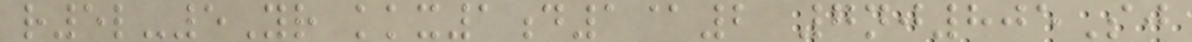r5l-5Yr kkx1d1@2 7nj805Sj
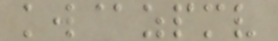kw@zpmv
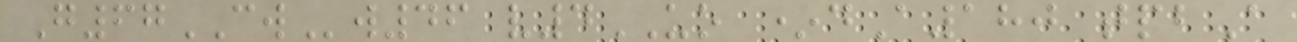G67CWw46 v4UO *dA180 tpbA
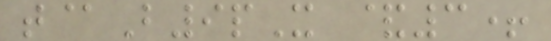t@B9pX &3+
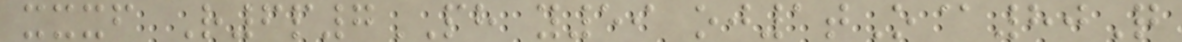xxxf R6p7PH y59 oj1tO@80Q
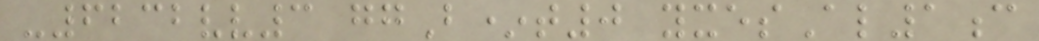-6232vv3 ggB*t0 yxesAl1c
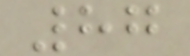87
